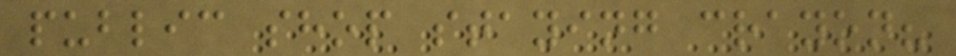public shop staying crayon?
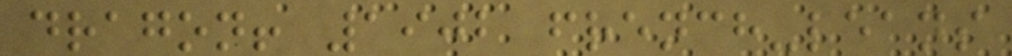dragon! 1902 french-leans
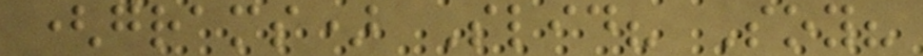(grams) Slid? Soy?
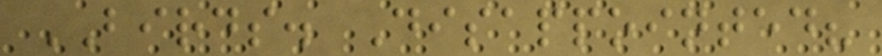BIRDS. Disappointed?
